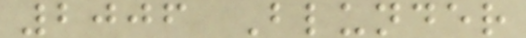2006 Blunder
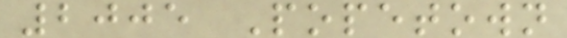2005 Popetown
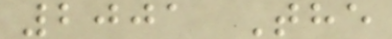2001 The
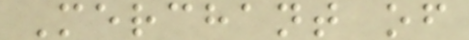Merchant of
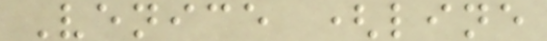Venice (line
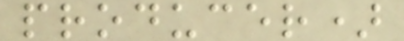producer)
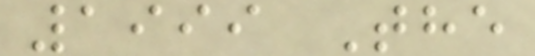1999 The
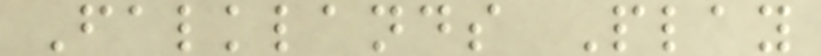Falklands Play
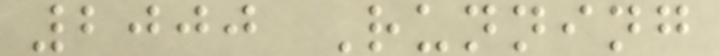2000 Running
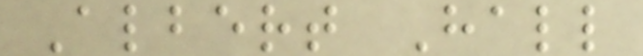Albert Hall
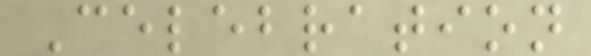Celebration
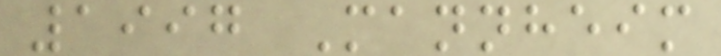1997 Mannheim
